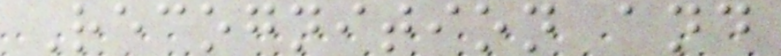Recognition and
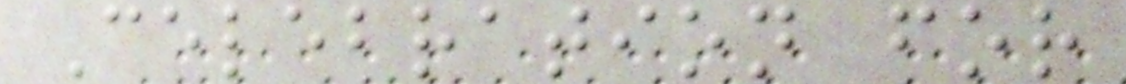Celebration for
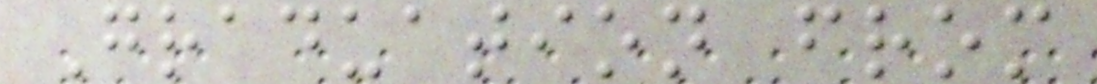Graduation from
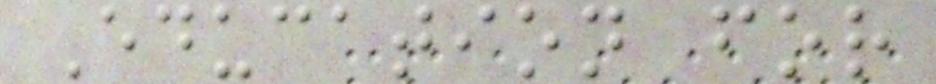Education for
